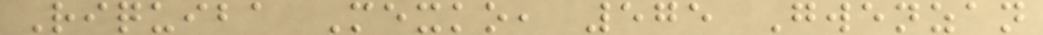Riquiba Mexko, 575 Gwenzan
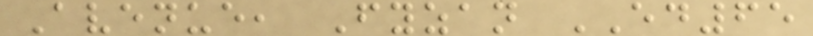Avenue, Fyzan ED65
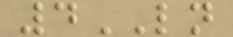4LN
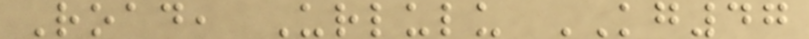Road, Urlulu KG47
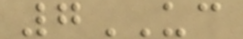7UC
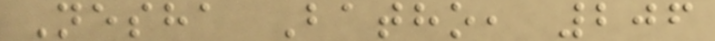Nesha Batho, 206
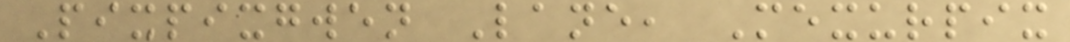Pixpixgwen Lane, Mexurpix
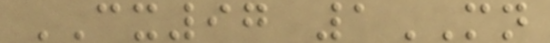CX97 1MN
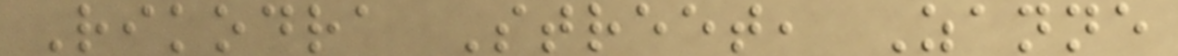Rikodra Street, Zanne
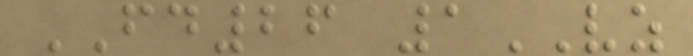FD26 1VZ
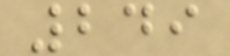249
